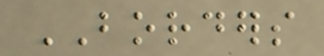BORDERS
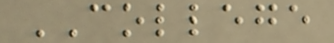COLLEGE
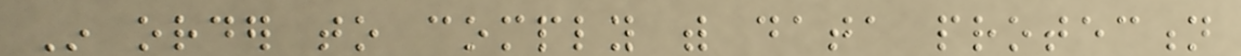In order to comply with data protection
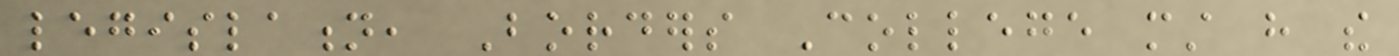legislation, Borders College must have the
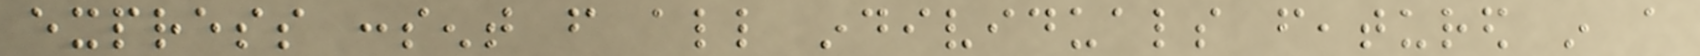express consent from all individuals featured in a
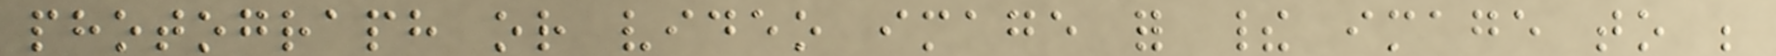photograph or video image for their image to be
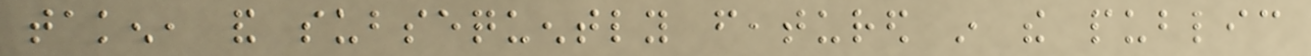taken, and subsequently featured in the public
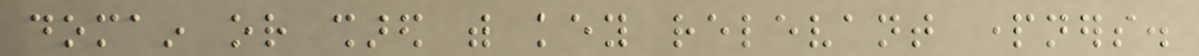domain or shared with key relevant partners.
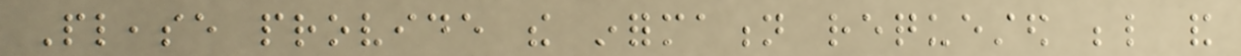Please provide the information requested below and
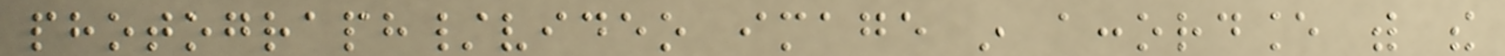photograph/video image in accordance with the
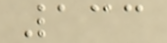133
